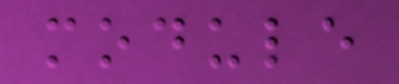module
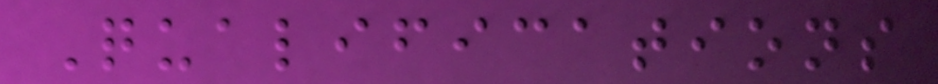Qualifications
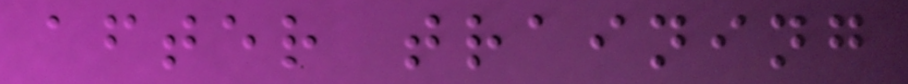after training
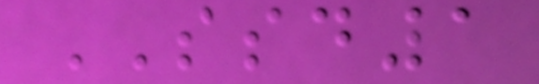SSD1
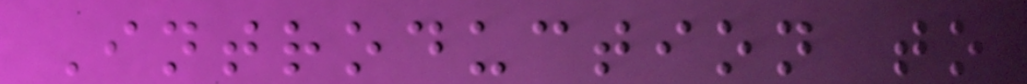Introduction to
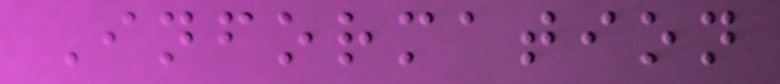Information
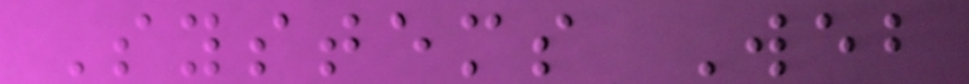Systems Web
